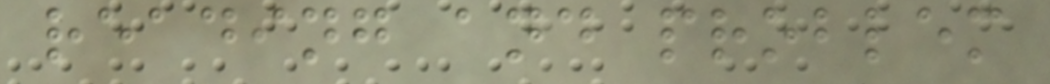reading and problem
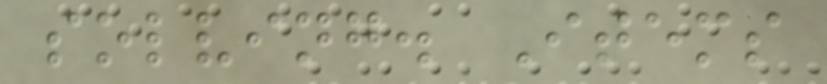solving. Items
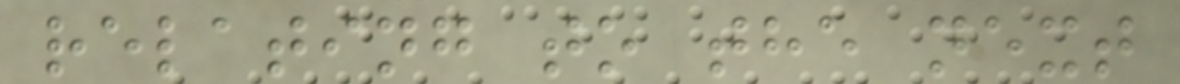relating to the next
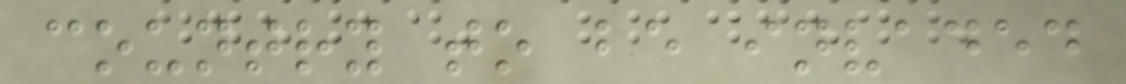country to be invaded
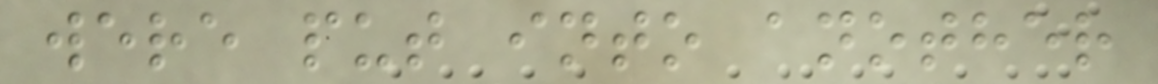were put into another
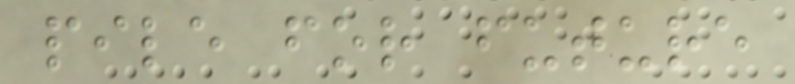pile for future
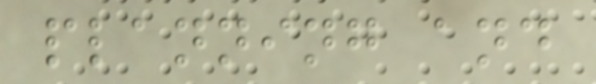planning and
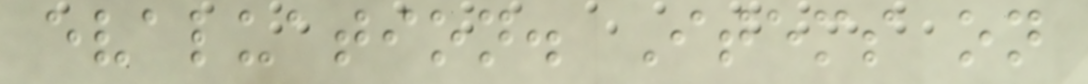evaluation. Items on
